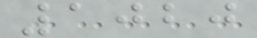1020
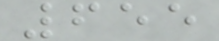655
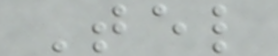Tel
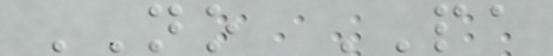NO PA
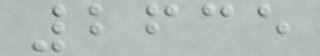2635
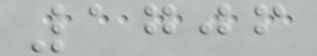1706
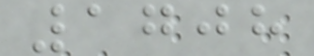1708
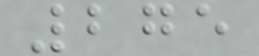275
